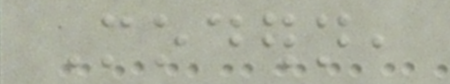Modern,
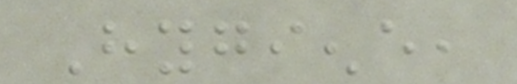Hygiene,
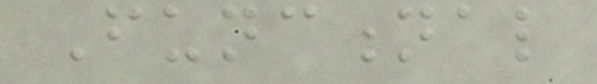Functional
